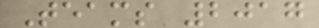Teams 2017
